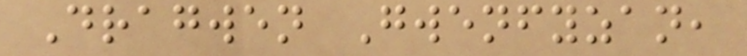Dragwen Gwenfyzan,
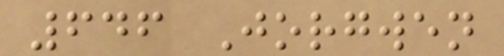646 Jorgwen
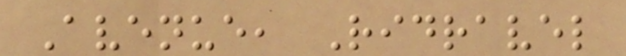Avenue, Ridravel
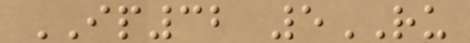IP32 5RU
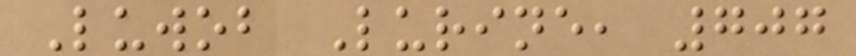Luwob Lurine, 707
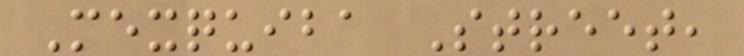Mexquiba Street,
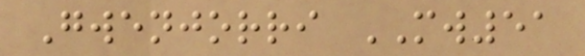Gwenjorri MW51
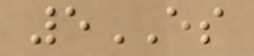5ES
